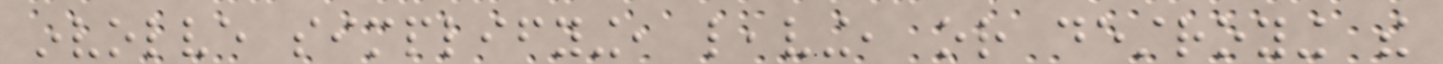involve simplifying, leaving, or destroying the
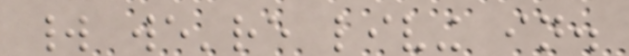world we're living in.
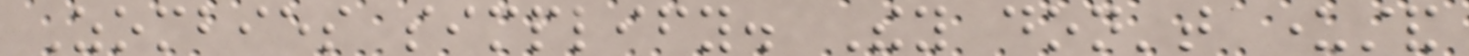Zombies simplify. They don't understand
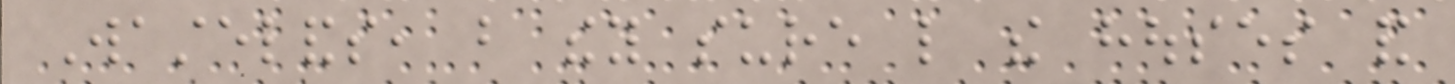Wastelands, but they sure like the houses and
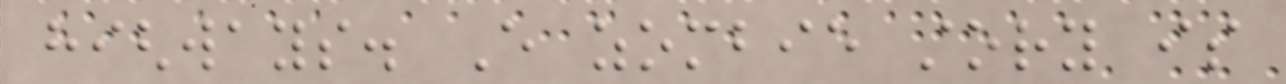highways. Every zombie story is
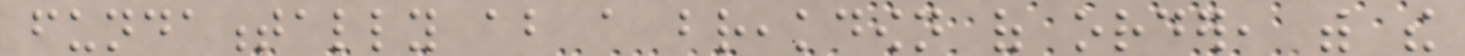fundamentally about a breakdown of order, with the
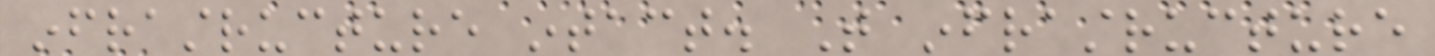infrastructure intact. That infrastructure
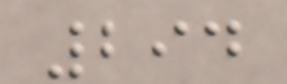294
